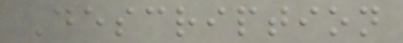Description
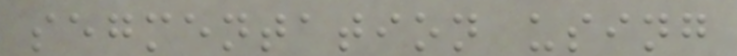segmentation using
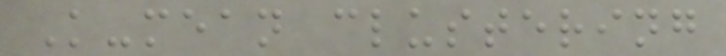K-mean clustering
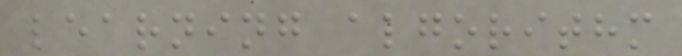learning algorithm
